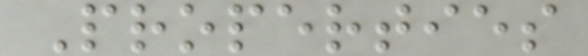Properties
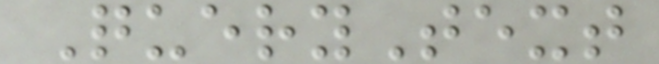QueryText
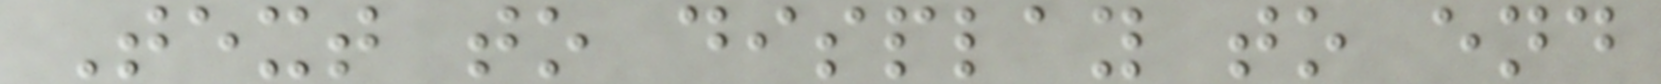Text to display to end
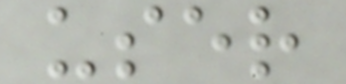user
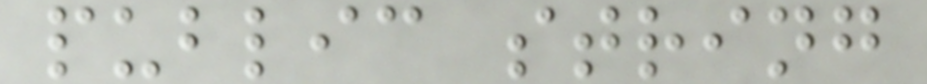public string
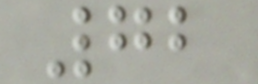72
